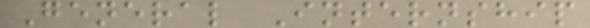General Internship
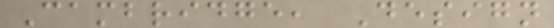Cambridge, Design
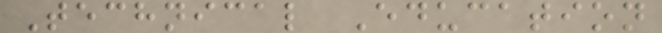Technical Education
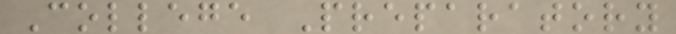College Preparatory
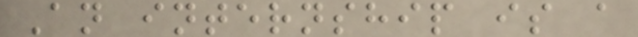An internship is a
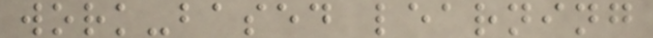work-based learning
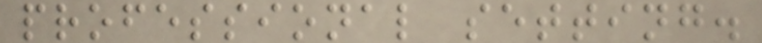professional setting.
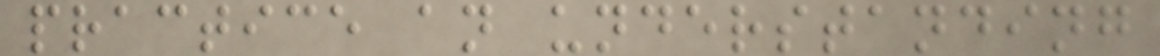practice an understanding
